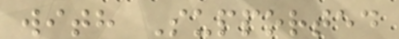with Supported
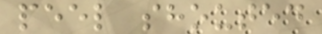peel shouted
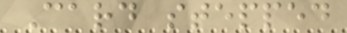Card stepped
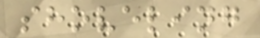shoveling
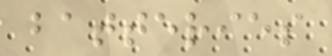batteries
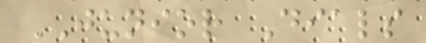JUNIOR Dials
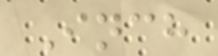Inch
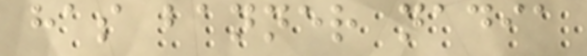has banner nadia
